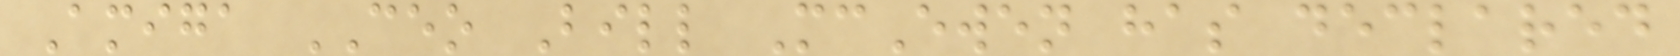Amiga CEO Bill McEwen has declared
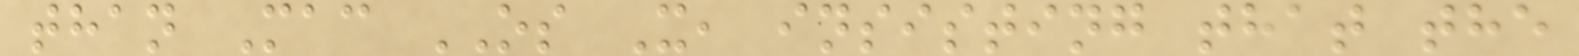than Mac OS X, insisting that the
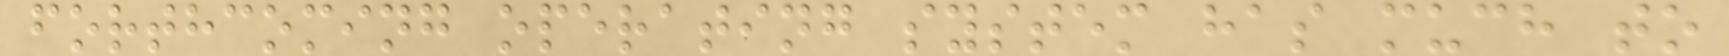forthcoming operating system has much to
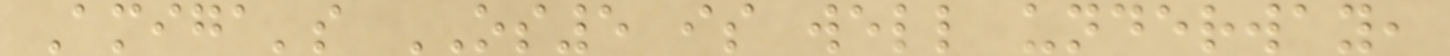Amiga's OS5 is well underway,
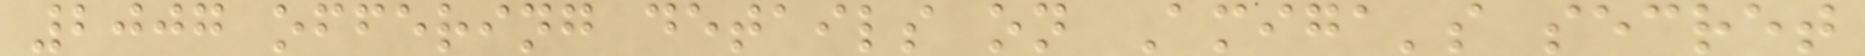2007 offering details on Amiga's secret
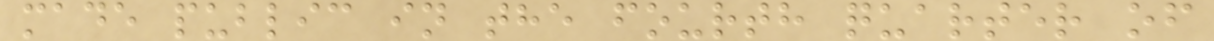made public in the fourth quarter of
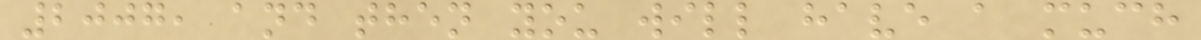2007, and then you will have a much
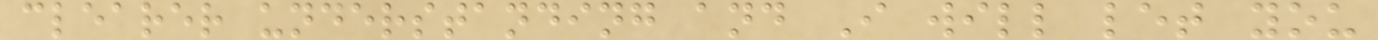clearer understanding and I will let you
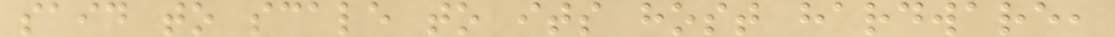said to scale to its host hardware,
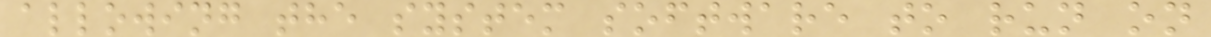allowing the system software to run on
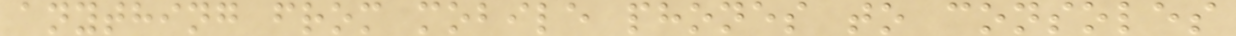anything from mobile phones to consoles
